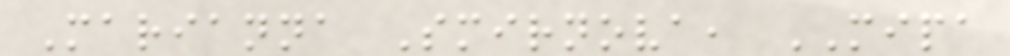Marianna Smirnova, MIPA
